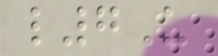l7U
